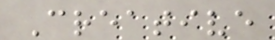Creative
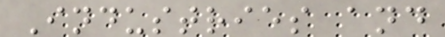Industries and
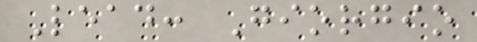Lead: Giorgio
